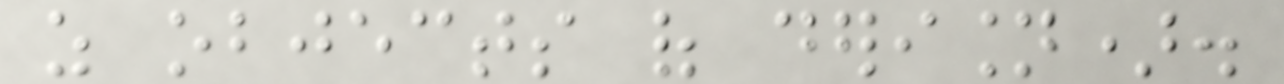as objects of derision).
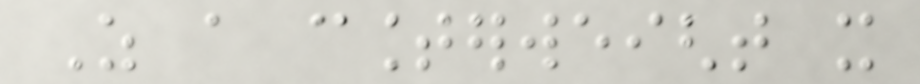As a counterweight it
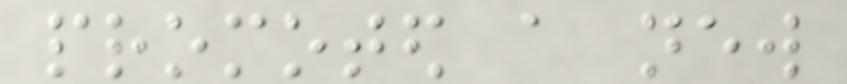promoted a new
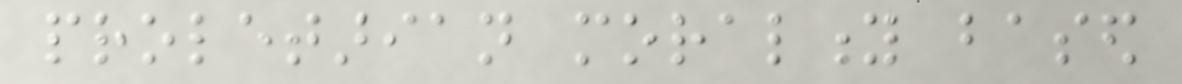proletarian morality based
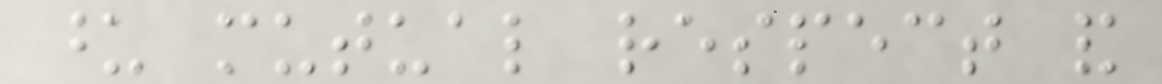upon mutual respect and
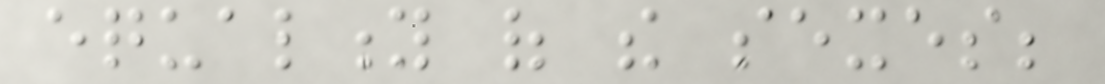equality of the sexes;
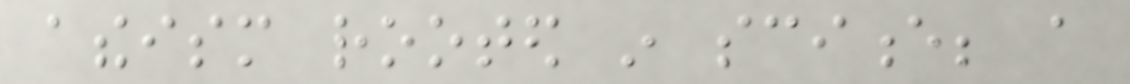atheism rooted in science; a
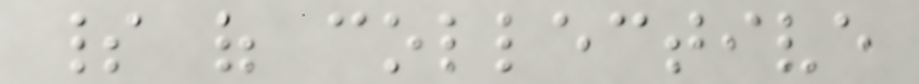spirit of collective
